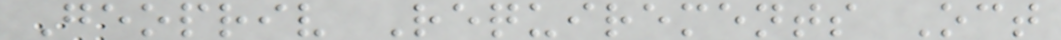Geopriv Requirements Oct
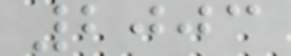2003
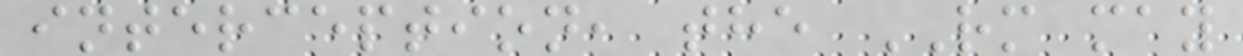interception, the RM may
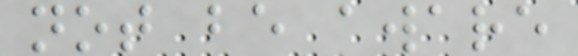not be aware
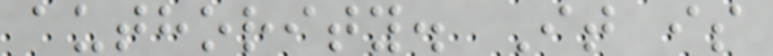authority. It is
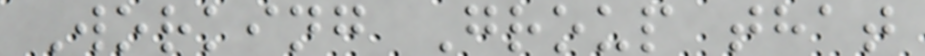Working Group that
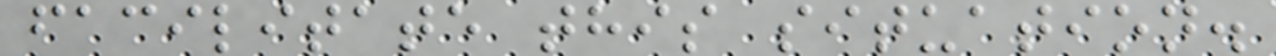facilitate this situation.
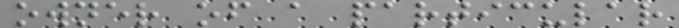owner of a particular
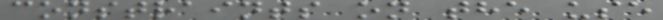constraints on the use
